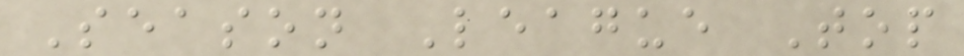Season League Top
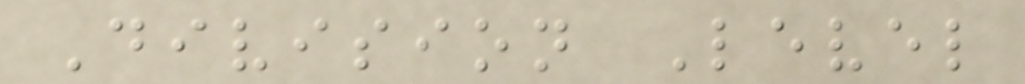Division Level
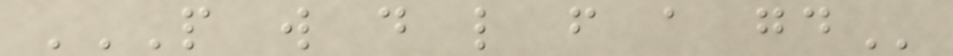P W D L F A GD
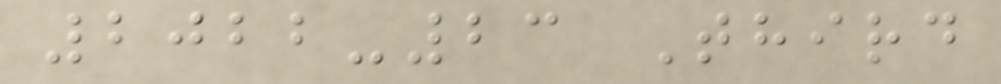2022-23 Third
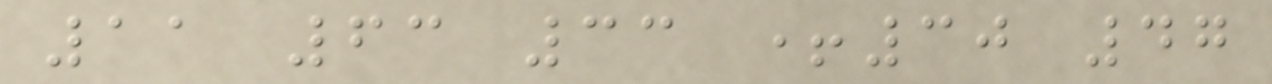11 63 33 +30 47
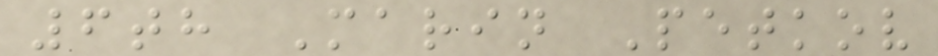6th Marin Petkov
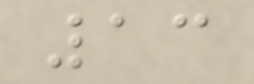13
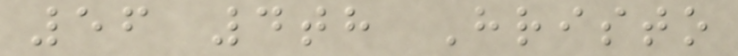56 4th Hristo
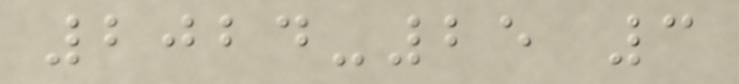2024-25 3
